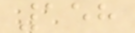158
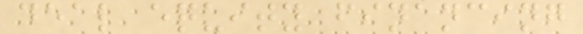deal equity financing
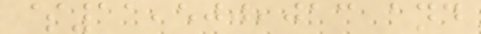$11,500,013 and
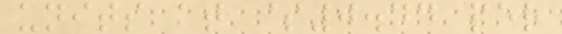units at $0.44 per
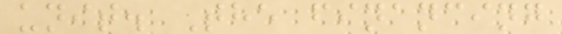unit. The financing
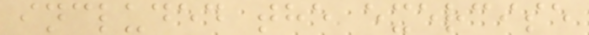included the exercise
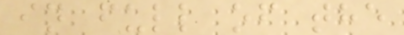in full of the
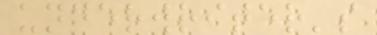underwriter's
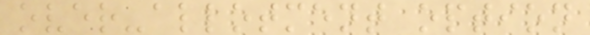over-allotment option
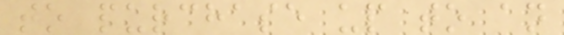to purchase up to an
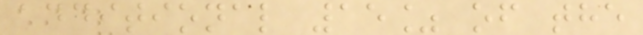additional 15% of the
